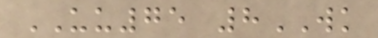UU75 8WK
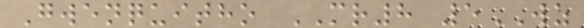Gwenquitho MR8 5WZ
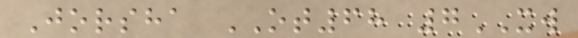Jorsha OT68 7XW
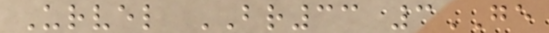Urvel BR33 3GE
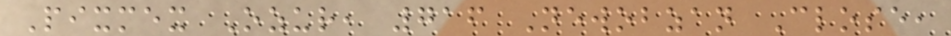Pixmex Ozur, 716 Newobzan Close,
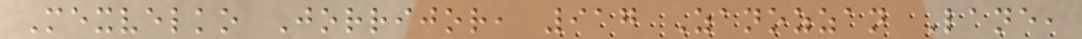Mexvelko Jorrijor, 917 Zanozzan Lane,
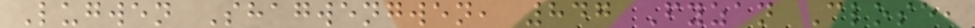Lugwen Shagwengwen, 847 Fyzan Close,
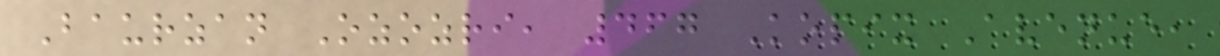Baurzan Ozozri, 467 Kopix Avenue,
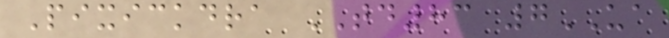Pixickdra TD83 7UA
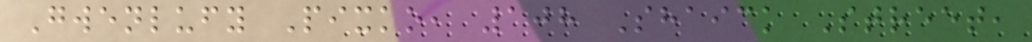Gwenlufy Pixko, 108 Shaick Street,
